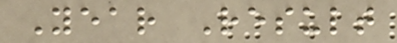Year Result
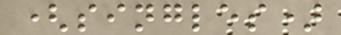(singles)
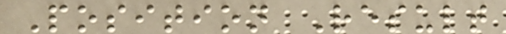Position Result
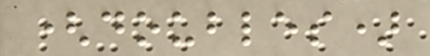(doubles)
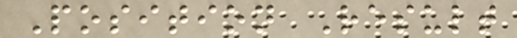Position Result
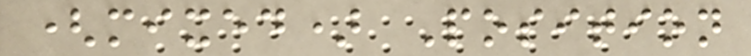(mixed) Position
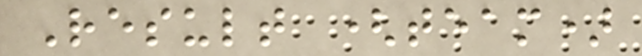Result (team)
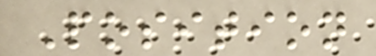Position
